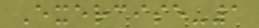Exercise-1
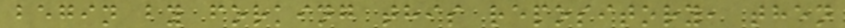begin by forking this repository, then
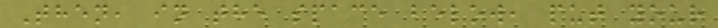Then, in the space below, put your
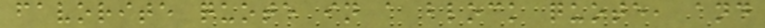favorite quote in a block quote, and
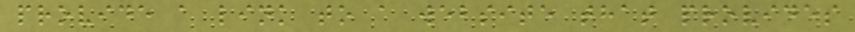provide a link to a website that provides
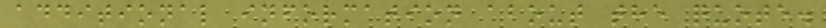additional information about the quote.
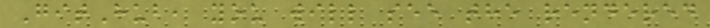GitHub, you will see the rendered
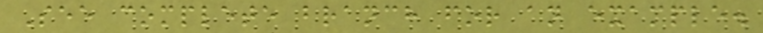See complete branch for an example.
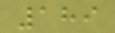189
